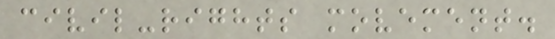civil-rights movement.
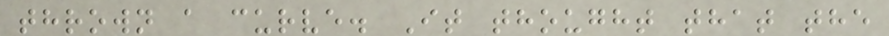thrown a curve. It thought that the
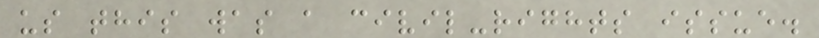us this was a civil-rights issue.
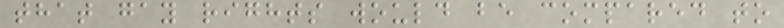that gay rights would be compared to
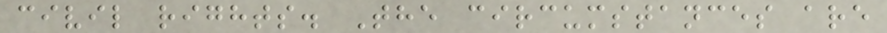civil rights. The circumstances are
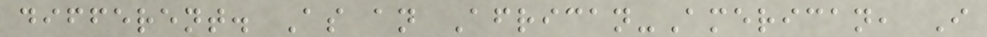different. As an African-American, I
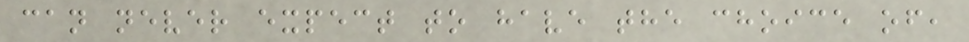can never expect to have the choice of,
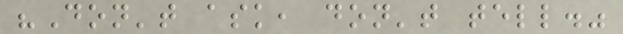"Don't ask, don't tell."
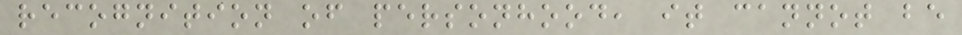recognition of personhood, it cannot be
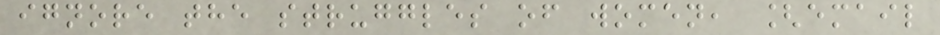ignore the struggles of women, [email
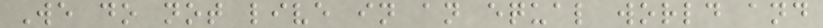We do not live in an equal world and
